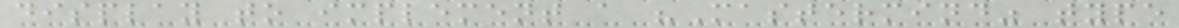display to implement a "Mastermind" type
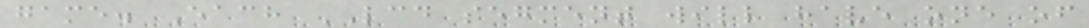game. Each LCD segment will have one of
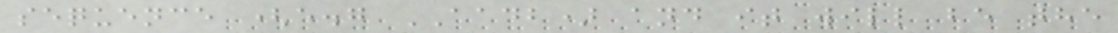sequence (e.g AADB) and it will be the
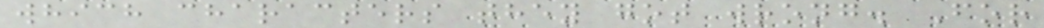which characters they got wrong. For
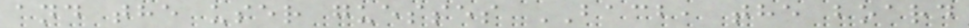and the user guesses BACB, the board
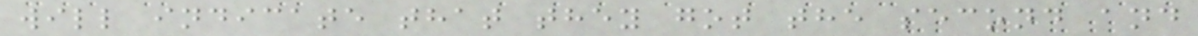will indicate that they got the second and
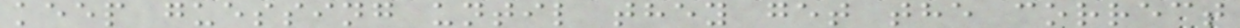keep guessing until they get the correct
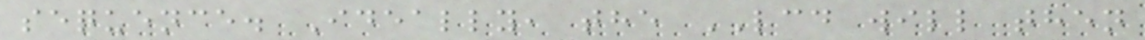sequence. Ideally, the LCD will then
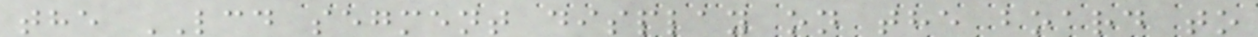the LCD segment display on the board to
